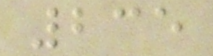235
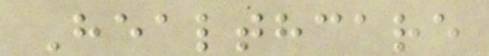Healthcare
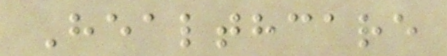Healthcare
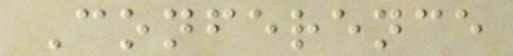Conference
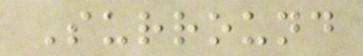Surround
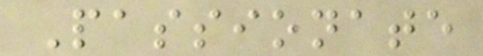Passionate
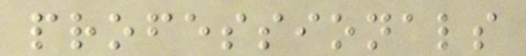professionals
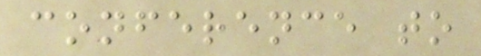conference to
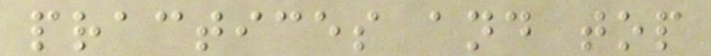practices and top
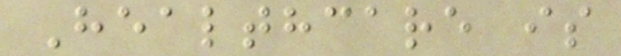Healthcare is
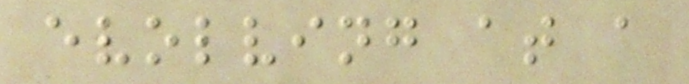evolving at a
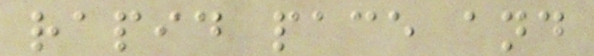rapid pace and
